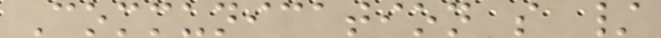Communication s /
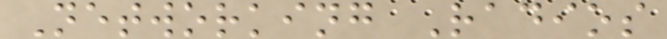Networking Radios
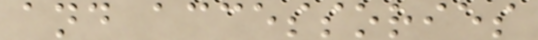and accessories
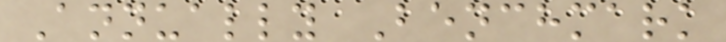Annually Benchmark
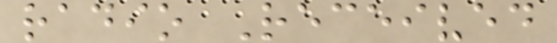radio Received
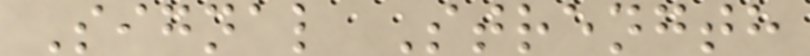Signal Strength
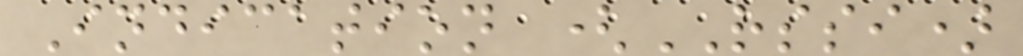Indication (RSSI)
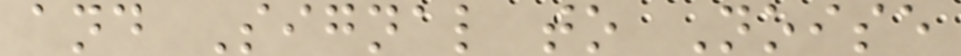and Signal to Noise
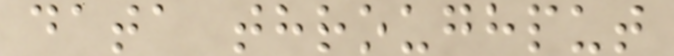data throughput
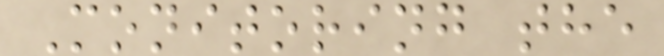Monitoring the
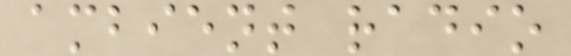ambient radio
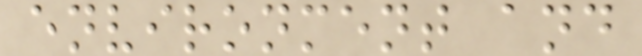environment and
